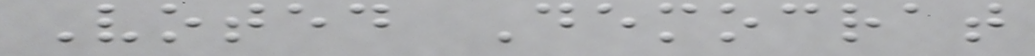Voted Democrat
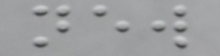new
